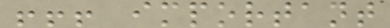!!! important
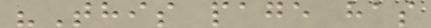"This page has
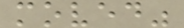moved"
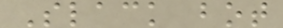Slack bot
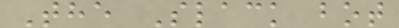The Slack bot
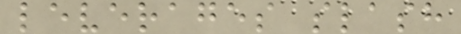leverages slash
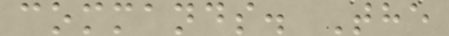commands. The
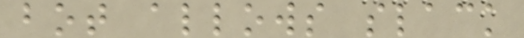bot allows slack
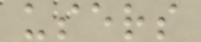users
